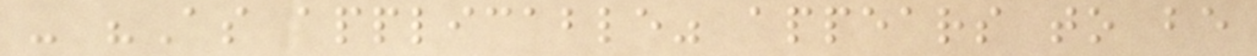- "As applicable" appears to be
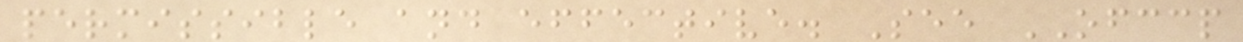permissible and effective. See OFCCP
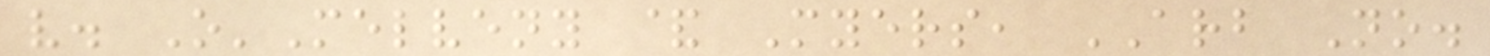v. O'Melveny & Myers, ARB No.
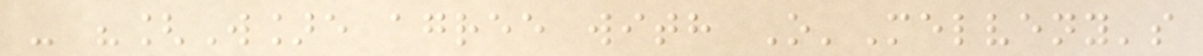- "[W]e agree with O'Melveny's
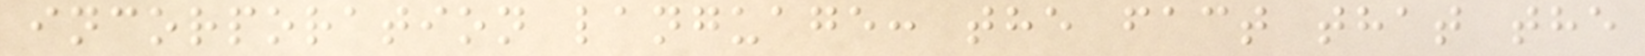incorporation language: the fact that the
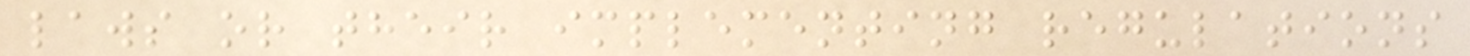laws or their implementing regulations
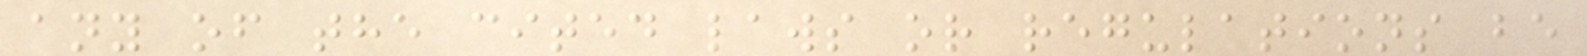any of the cited laws or regulations be
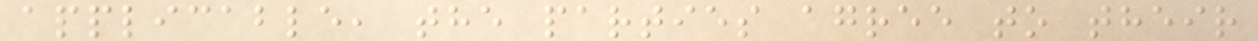applicable, the parties agree to their
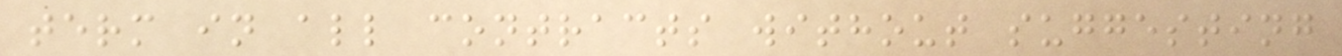term in all contracts without suggesting
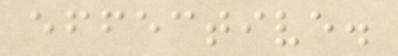effective.
